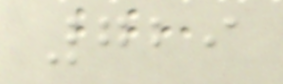729
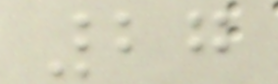27
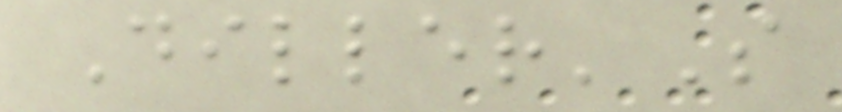Diller'S
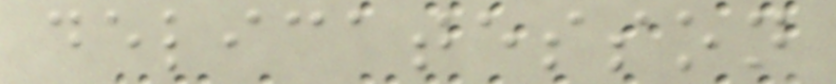delicatesson
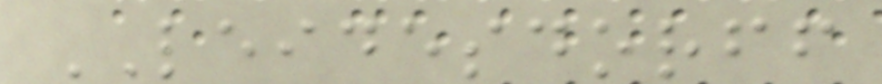LEIDESDORFF
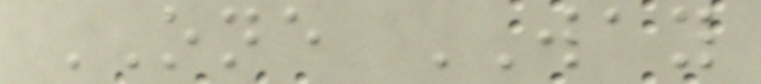ONE WAY
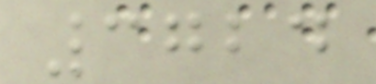3724
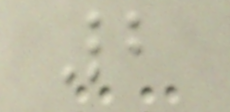2
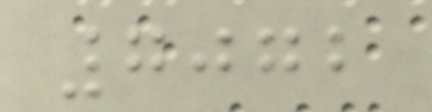7072
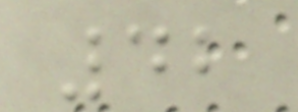42
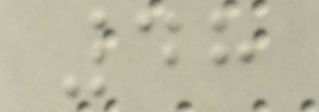48
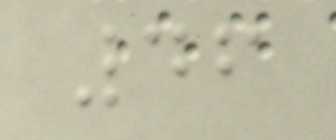46
